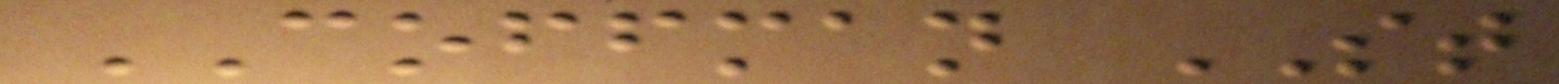COFFMAN ST
